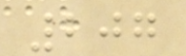207
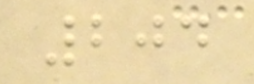204
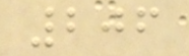206
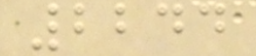2244
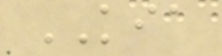KIA
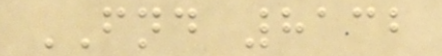FND 8132
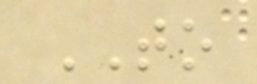TO
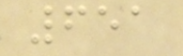651
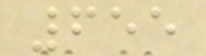655
